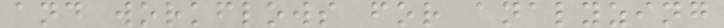and workflows for analyzing
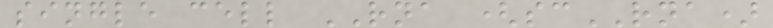single cell RNA (scRNA)
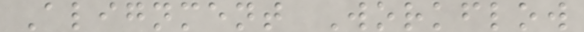Alignment Workflow
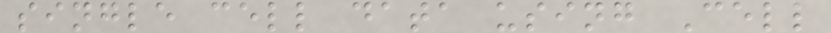single cell data using Cell
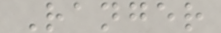Ranger
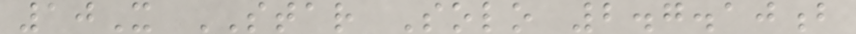10X STAR Solo 2.7.10b
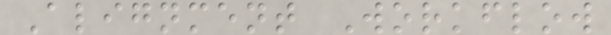Alignment Workflow
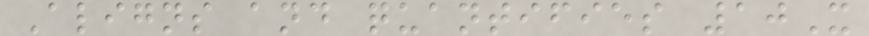Aligns and quantifies 10X
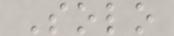Solo
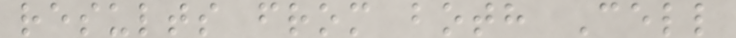results from both Cell
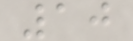10
